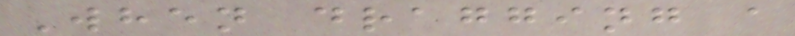When dragging a
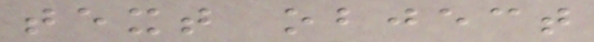text object
